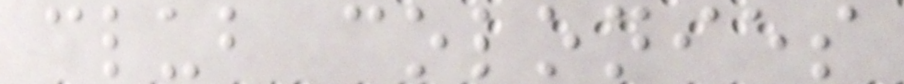club colonies
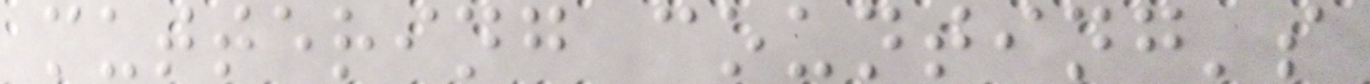muttering counting's
